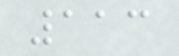113
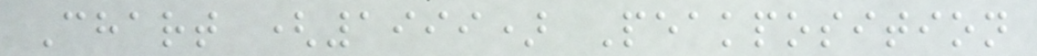Chart (1999) Peakposition
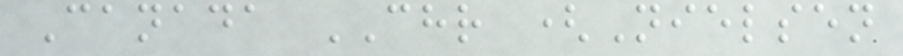Canada CHR (Nielsen
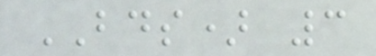BDS) 3
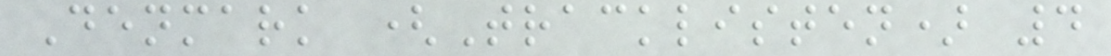Denmark (Tracklisten) 4
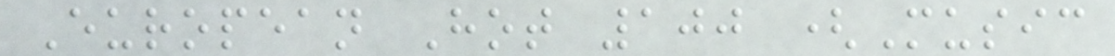European Hot 100 (Music
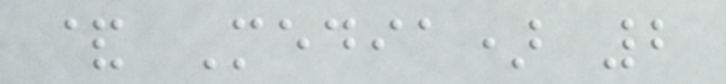& Media) 2
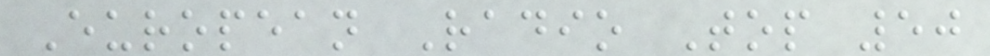European Radio Top 50
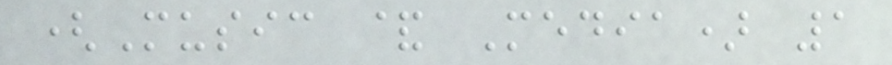(Music & Media) 1
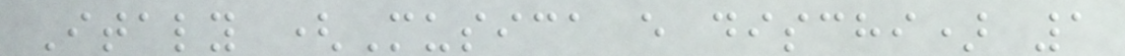Italy (Musica e dischi) 1
